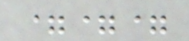===
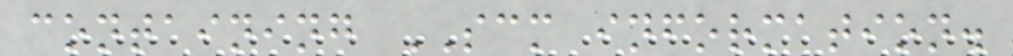containing SCM information.
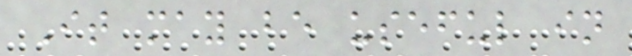It may be useful in
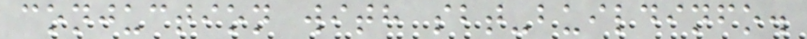conjuction with sbt-buildinfo.
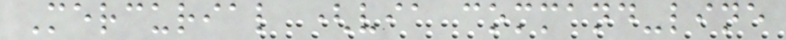Mercurial (via command-line
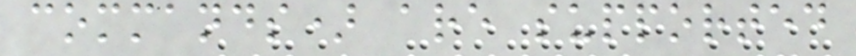commands) are supported
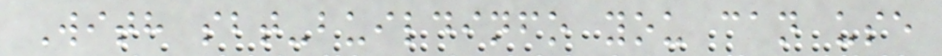With sbt-buildinfo you can use
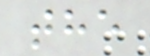the
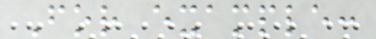For example:
